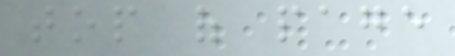top of page
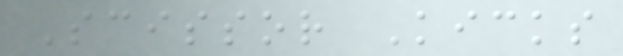Scissor Kicks
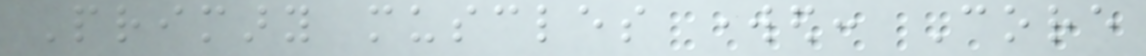Primary muscles worked: Core
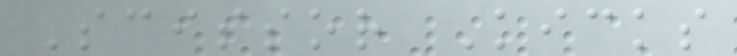Scissor Kicks
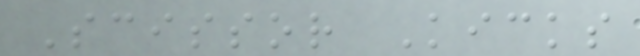Scissor Kicks
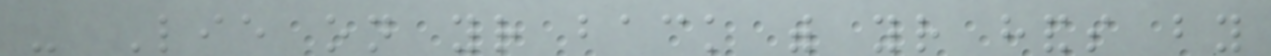- Lie on your back with your hands by
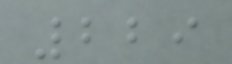229
